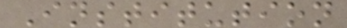Institution
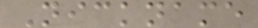Nickname
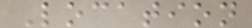Location
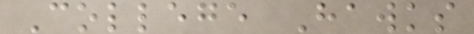College Hawks
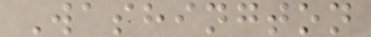Washington
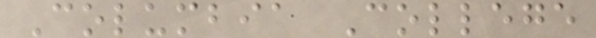Columbia College
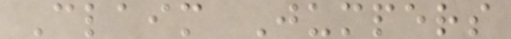Claim Jumpers
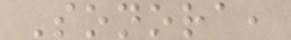Sonora,
